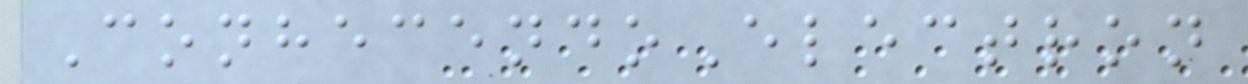ConhecendoElectron
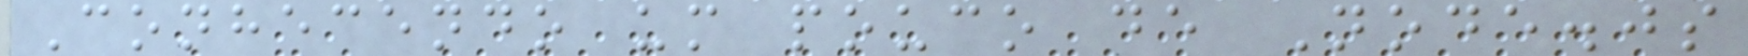Conhecendo um pouco de Node.js
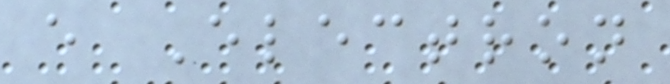e Electron
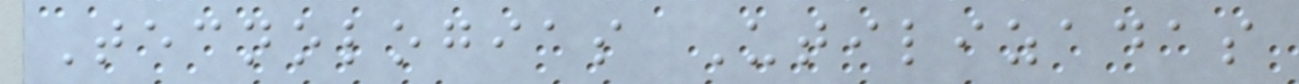Tecnologias Utilizadas
